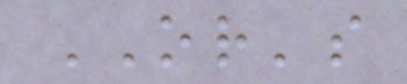OR's
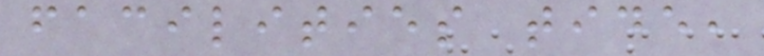facilities tide,
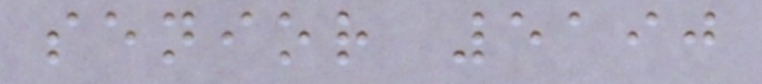senior 5190
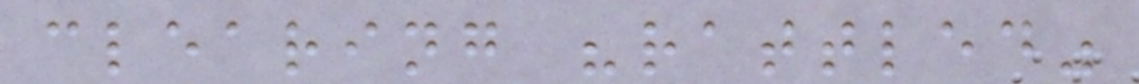clearing "rattled"
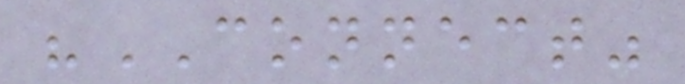"CONNECT"
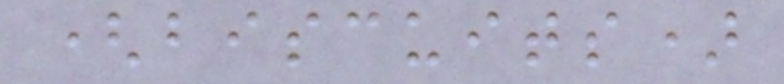(biscuits)
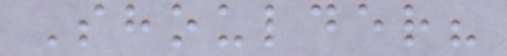Shoulder?
